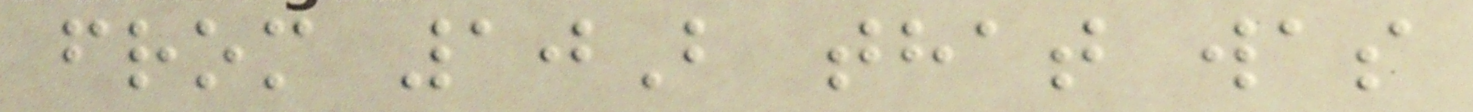from 10B that was
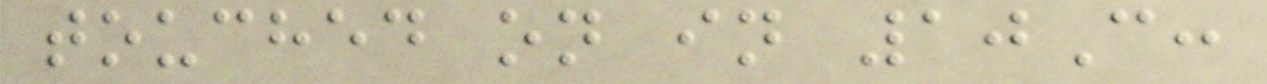touched on in 10C:
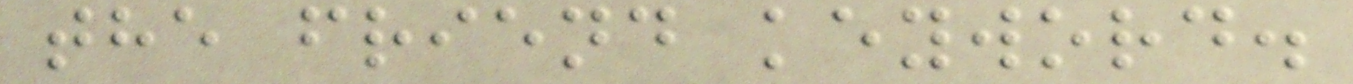the friend keyword.
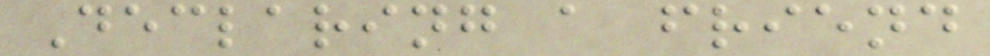Declaring a friend
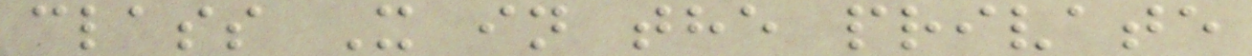class X in the private
